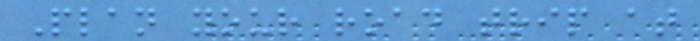Plan your road trip at
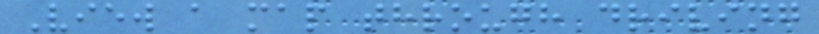View a map through driving
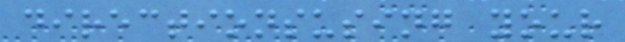directionsusing your
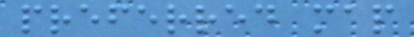preferred map
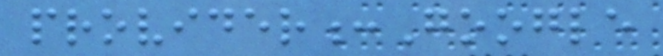provider:Google
